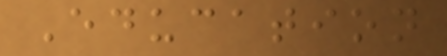Education
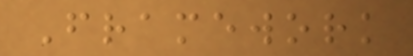Framework
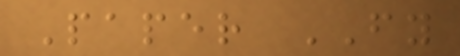Paper FY
